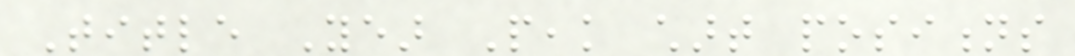Title Year Peak chart positions
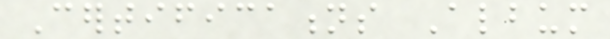Certifications Album
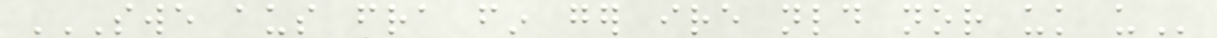SWE AUS FRA FIN GER IRE NLD NOR UK US
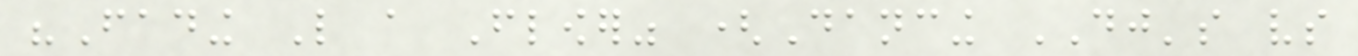"Fading Like a Flower" (Dancing DJ's vs
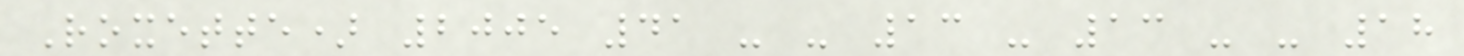Roxette) 2005 41 - - 13 - 13 - - 18
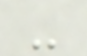-
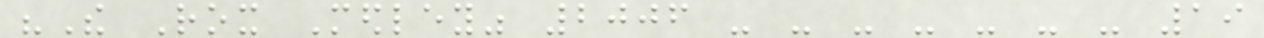"The Rox Medley" 2006 - - - - - - - 19
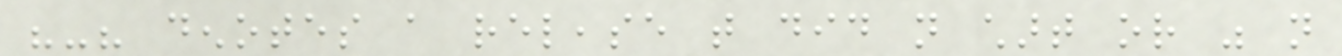"-" denotes a release that did not chart or was not
